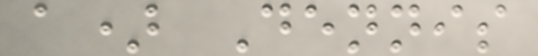a) Dennis
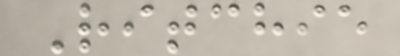Ritchie
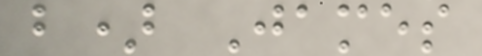b) James
